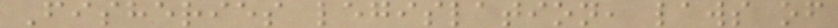Fisheries legislation, laws of
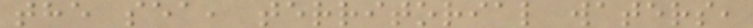the sea, territorial waters,
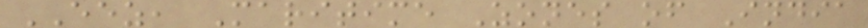EEZ, Maritime Zones of India
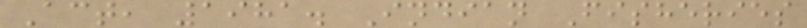Act, 1981. Indian Fisheries
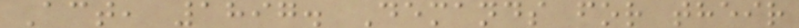Act, 1897. Demands for their
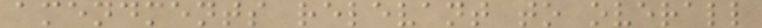amendments relevant to overall
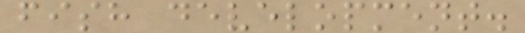fish development.
